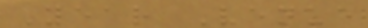Year Venue
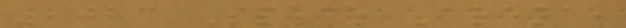2023 Space Arena,
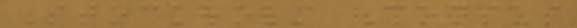Stockholm Consus
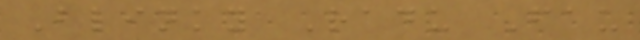Blinky Radu Fau
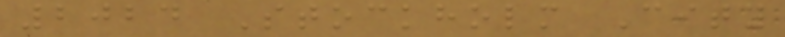2024 Stockholm City
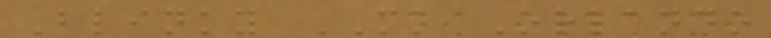Blinky MK Orlando
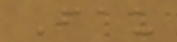Fau
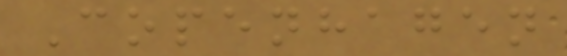Copenhagen
